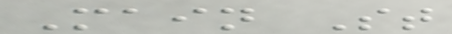Main St
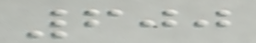600
